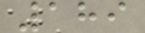189
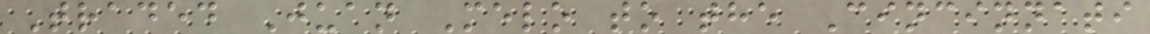Traded Juan Melo to the Cincinnati
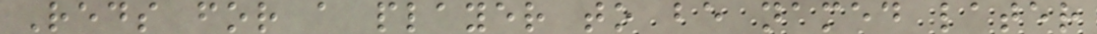Reds for a player to be named later
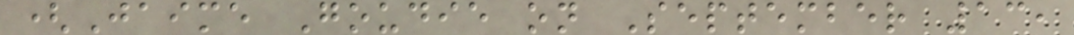(Jaime Goudie on September 13,
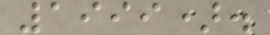1999).
